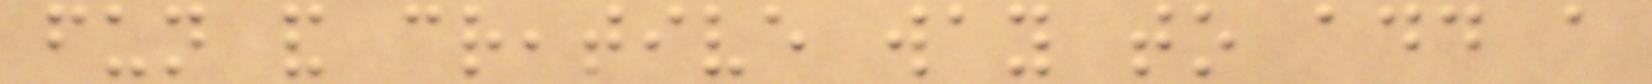fun and creative way to add a
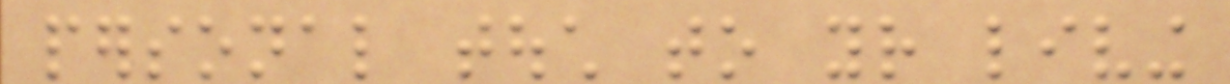personal touch to your living
